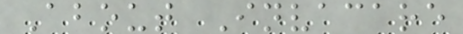About Invacare
